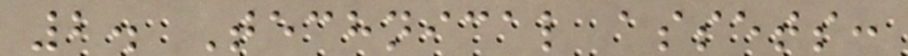2. Technical assets:
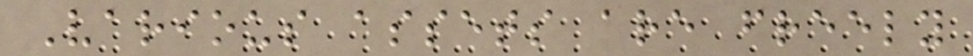Various assets are freely
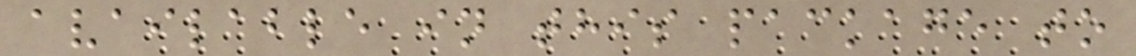available in this package to
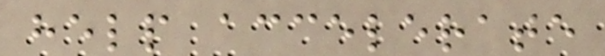help accelerate
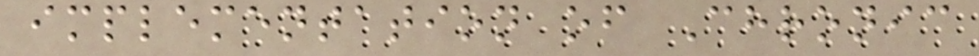implementation of Chronic
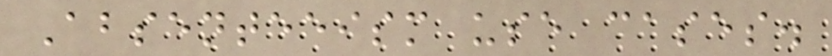Absenteeism use cases.
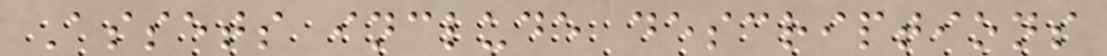Assets include descriptions
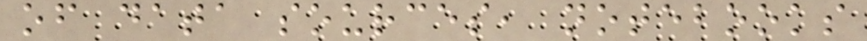of data sources, notebooks
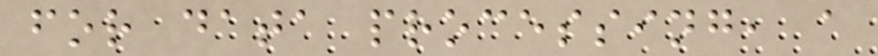for data processing, a
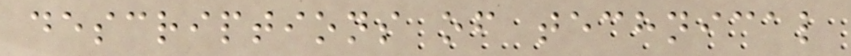descriptions of technical
